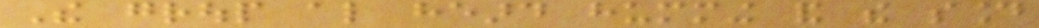The group also heard humming and the sound
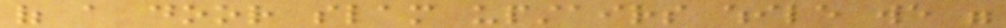of a door slam upstairs while we were
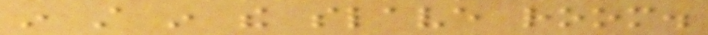in still in the slave room.
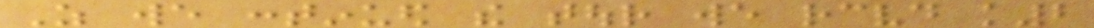As we continued the tour we received k2
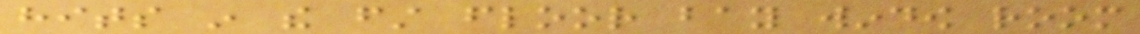hits in the first floor bay window room
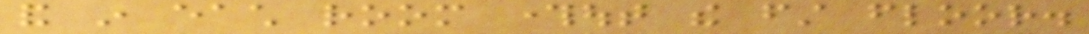and in each room throughout the first floor.
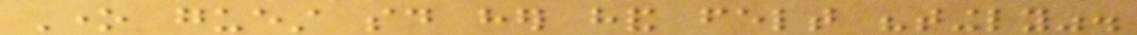One guest said her hand felt "tingly".
